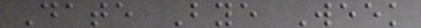Date Bye Week
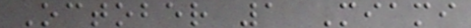October 1 Miami
